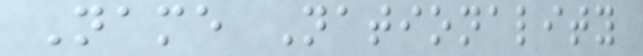Name Nationality
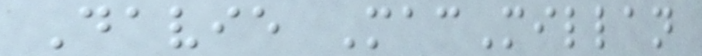Davie MacMillan
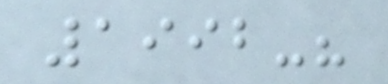1992-?
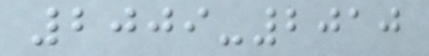2009-2010
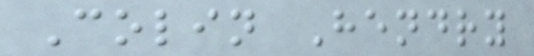Colin Hendry
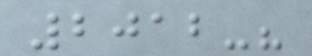2012-?
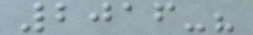2016-?
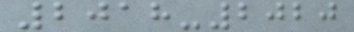2018-2020
